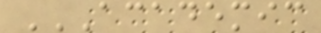ACADEMIC
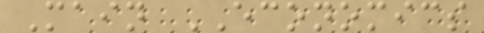Main ECONOMICS
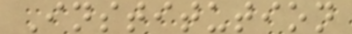Institution
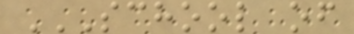SCHOOL OF
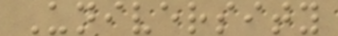University
